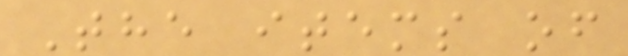The items of
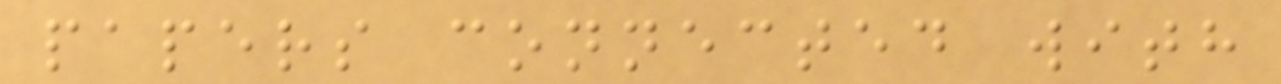papers connected with
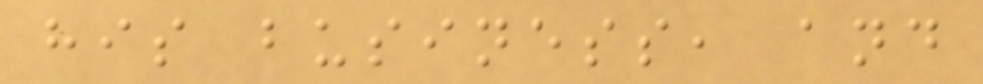his business, and
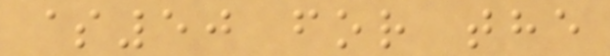$50 for the
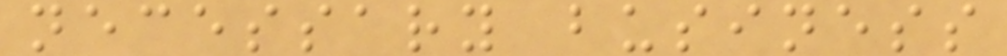necessary business
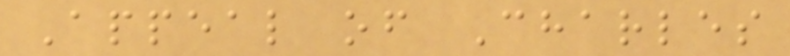Appeal of Charles
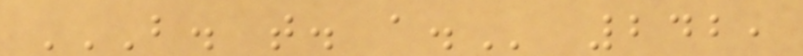B. T. A. 242,
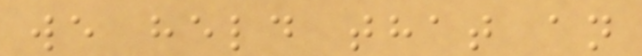we held that an
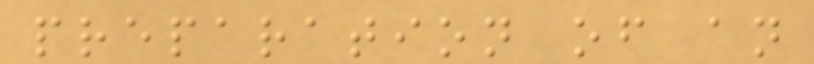preparation of an
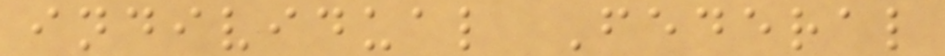individual Federal
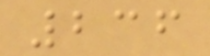236
